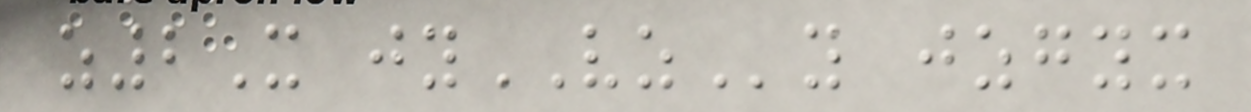z2X jyVZy jzgyx
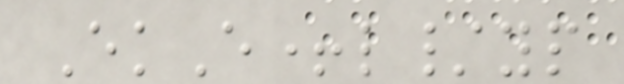EkE+l/yp
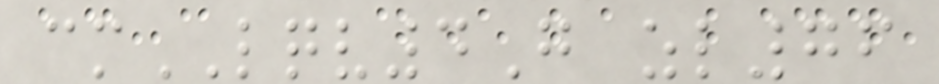cmLQV4G zl76
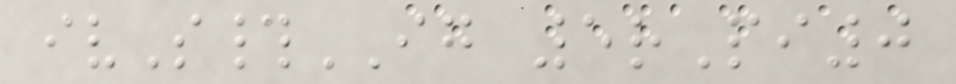ivS#IG 5rPi0
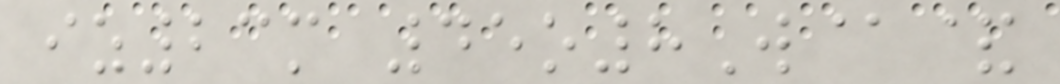iz23m 45o8W@&
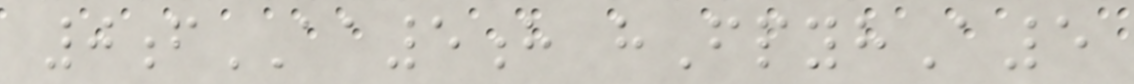0fAA5h hFpyhA5
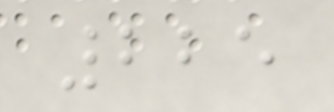225
